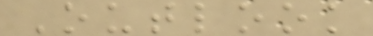Outlook
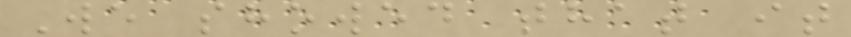We showed that it
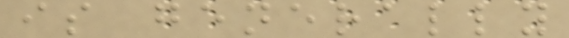is generally
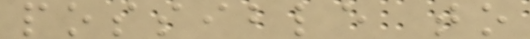possible to
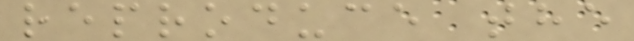reproduce the
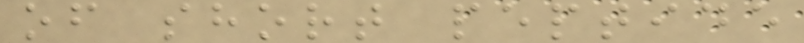of short peptide
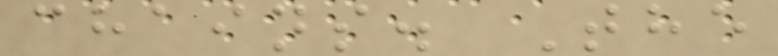chains. The
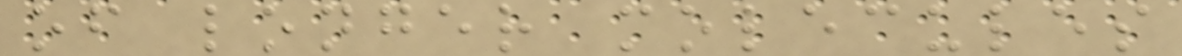of longer molecules
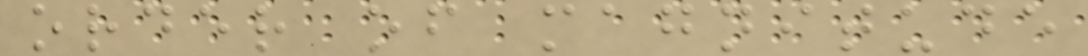order of magnitude
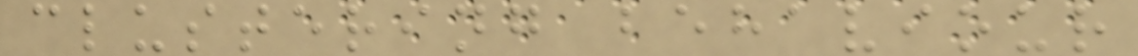clustering behaviour
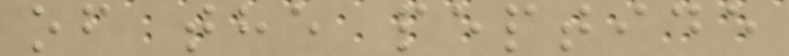of the peptide
